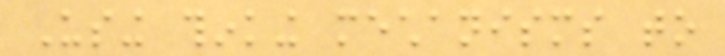Using thinking mechanisms to
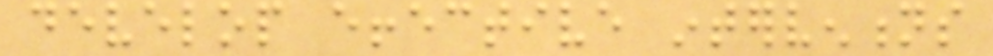develop effective interventions
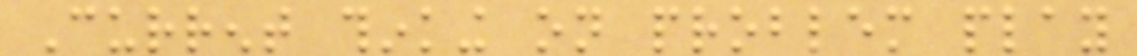Current thinking on problem play
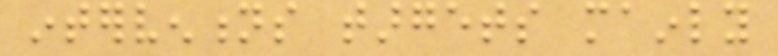interventions targets mainly
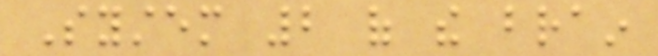System 2 of the brain
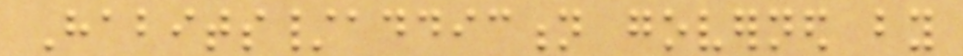Habits/addiction governed by
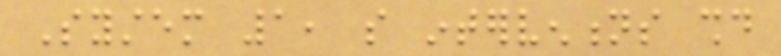System 1, so interventions should
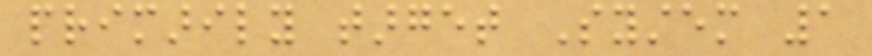primarily target System 1
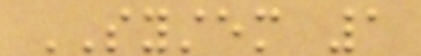SYSTEM 1
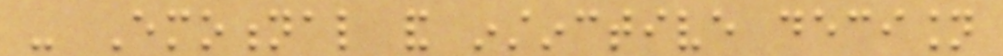- Emotional and instinctive decision
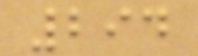294
